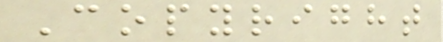Copyright
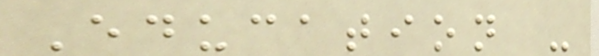Education -
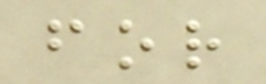for
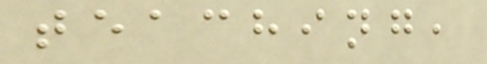teaching,
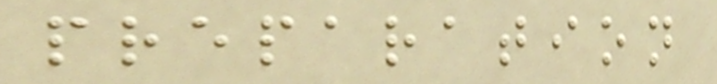preparation
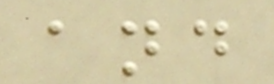and
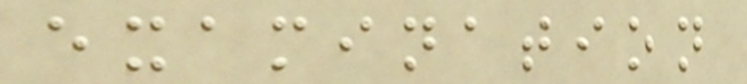examination
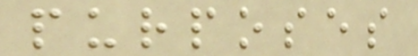purposes
